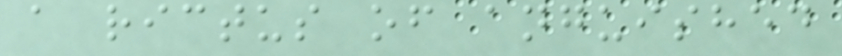a rictus of anguished
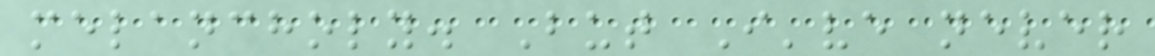melancholy. But I've never
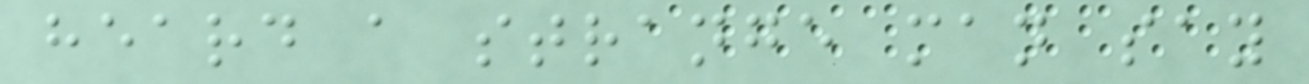heard a strange man say
